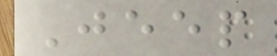Jeep
